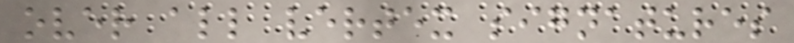over all vertex signatures
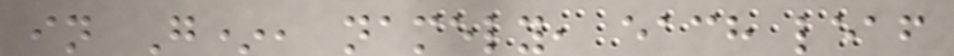in G*, namely, each leaf
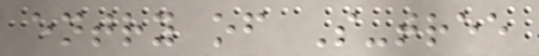entry of S-tree
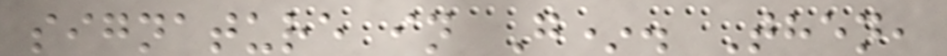signature in G*. Then,
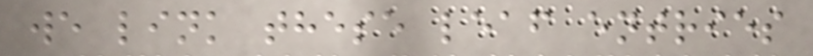we link these leaf entries
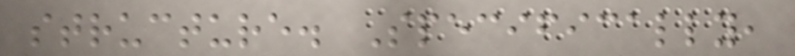structure. Specifically,
